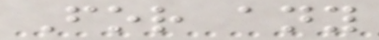For any
